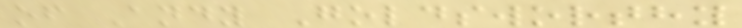of Andy Goldsworthy
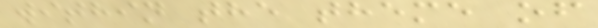within the theme of
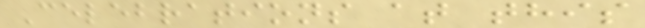Celebrations at this
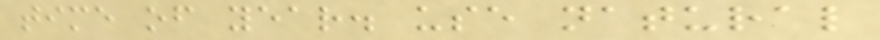time of year. use natural
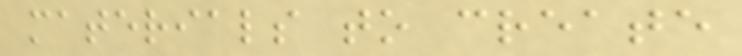materials to create
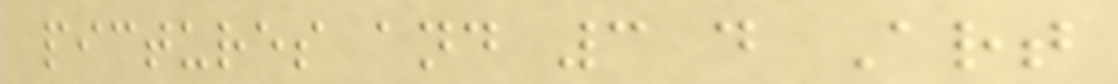pictures and 3 d Art
